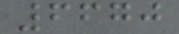6670
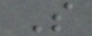S
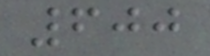600
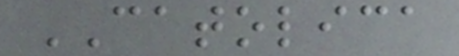CATOLICA
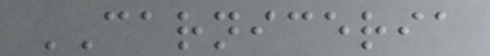CARNICERIA
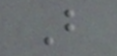B
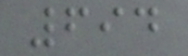694
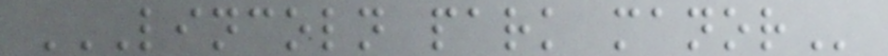LINCOLN PARK MANOR
